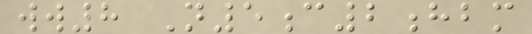ww8 N5c2hbm
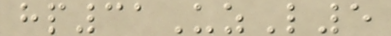hp31UzL5
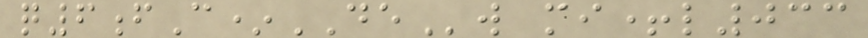q6fC*DEw mi+l033
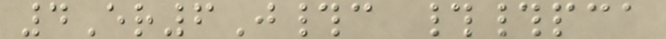4Er6J#c ##pca
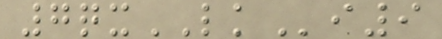7qxLKi9
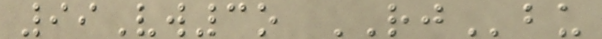99Vw3o RJbu
